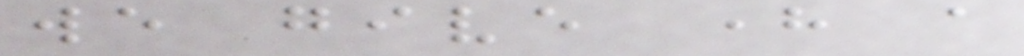we give here a
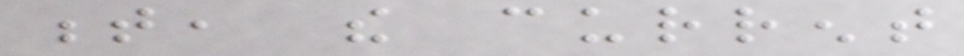t, the current
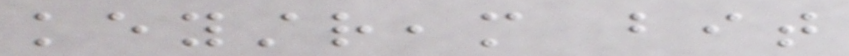keystream bit
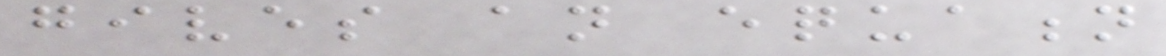gives an equation
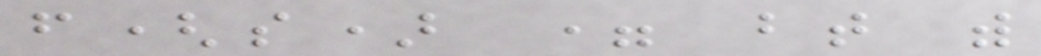f(s) = bt with
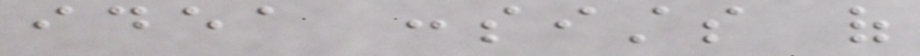idea consists of
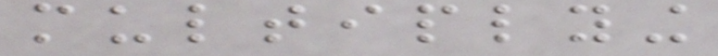multiplying
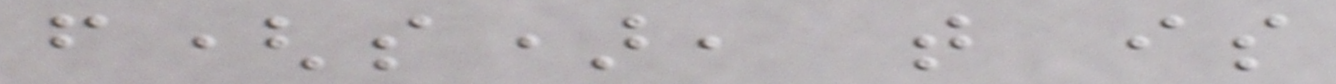f(s), that is
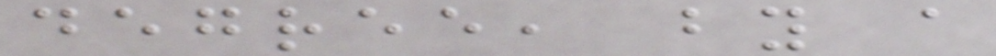degree, by a
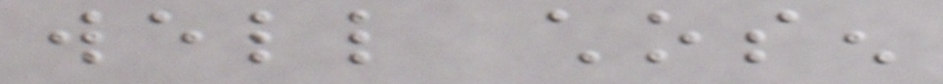well chosen
